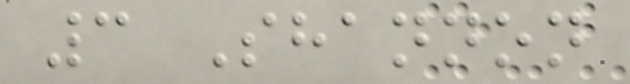3 Shannon
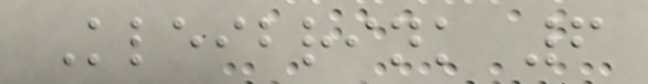Kleibrink 6
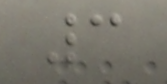3
